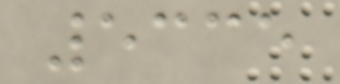5335
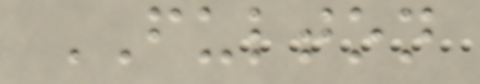FULTON
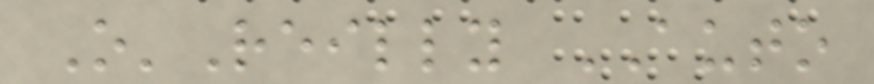O'Reilly AUTO
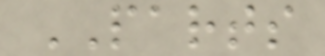PARTS
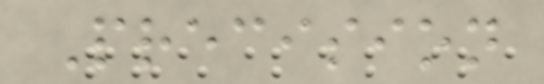Precision
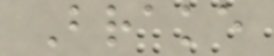Brake
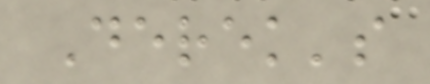Derek's
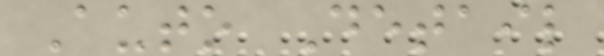Auto Detail
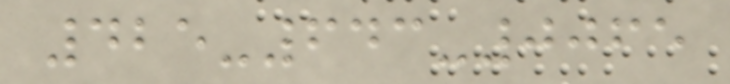425-643-0065
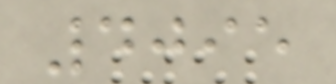4095
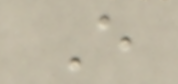E
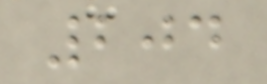204
